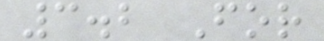3.2 For
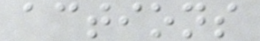actions
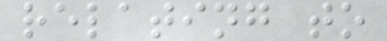relating to
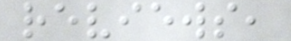reviews,
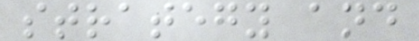strategy and
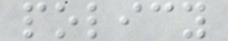policy
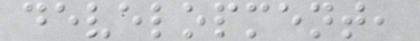development,
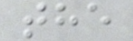the
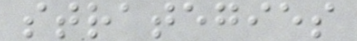strategies
